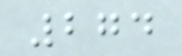274
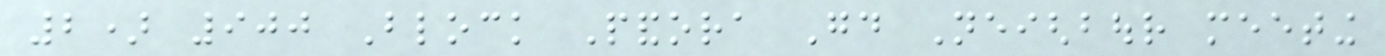2) 900 Block Pandora Good Neighbour meeting
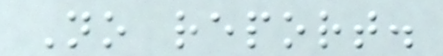No report.
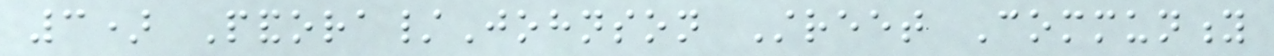3) Pandora/Johnson Street Community
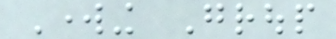Working Group
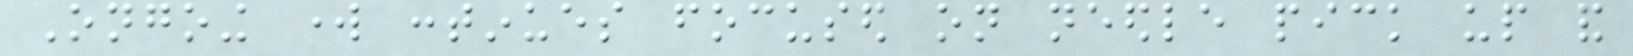Ongoing work continues focused on needle pick up and
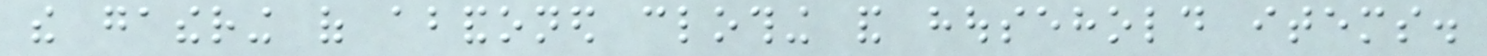the gathering of abandoned clothing and household items.
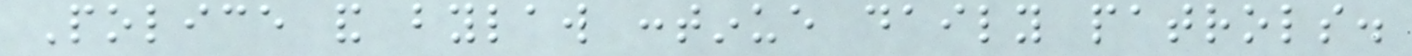Police and bylaw continue daily patrols.
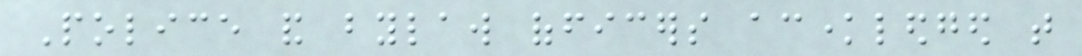Police and bylaw officers acknowledged that
